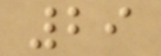29
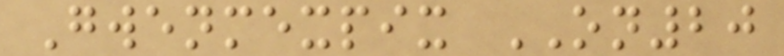Gwenmexpix ON20
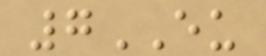7EU
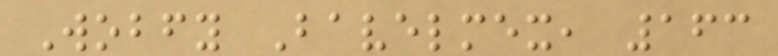Wobfy Bavelmex, 163
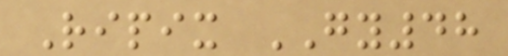Ripix GY48
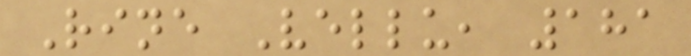Rine Vellu, 181
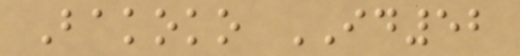Bakoko ID52
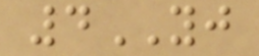4YJ
